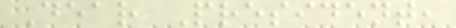Dear President,
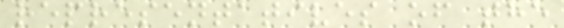representatives of the
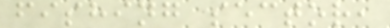fishing sector,
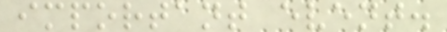important event.
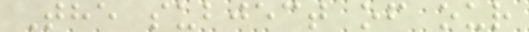The subject of our
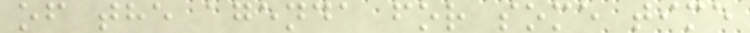of the agenda for some time
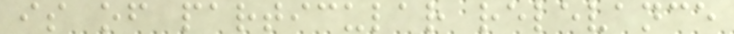is of particular relevance
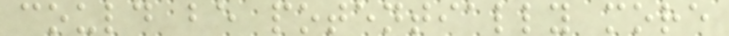could be potentially more
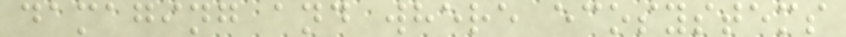damaging and where ecosystems
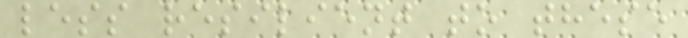less resilient to these
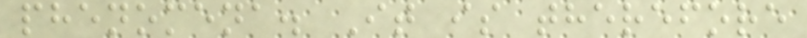phenomena. It is therefore
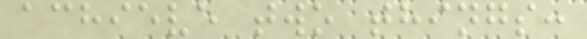achieve two things:
